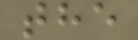the
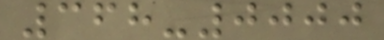368-0000
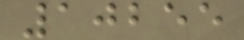10255
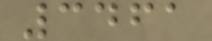3461
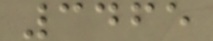3465
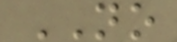NO
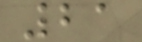21
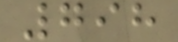798
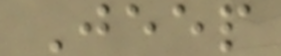Jeep
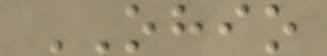OHIO
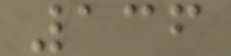136
